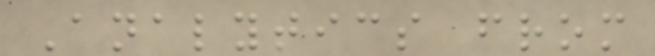Analytics from
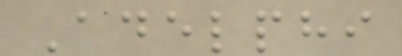Adelphi
